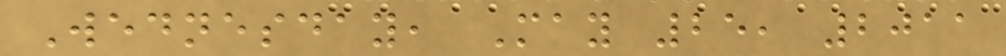Wednesday, May 25, 2011
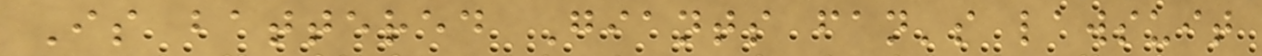Is battered Giants fan's lawsuit
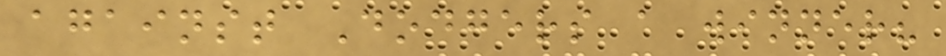against Dodgers a winner?
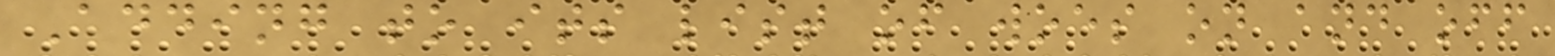Adding to its list of woes on and off
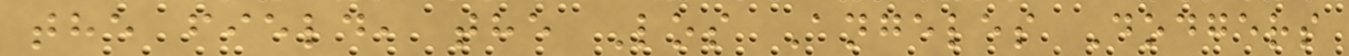the field, the Los Angeles Dodgers
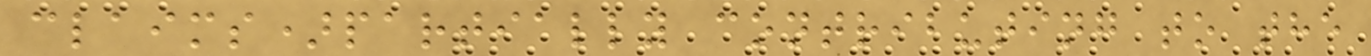claims)partially contributing to the
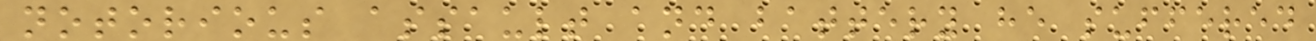notorious assault and battery he suffered
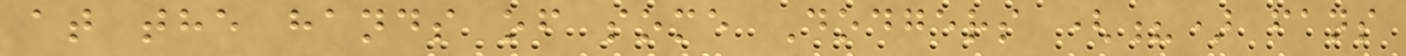at the hands of some Dodgers (?) fans
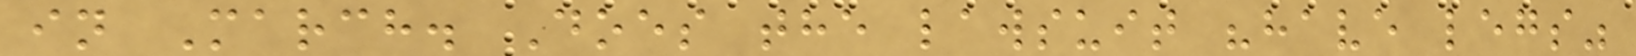in March. Does the lawsuit "have legs"
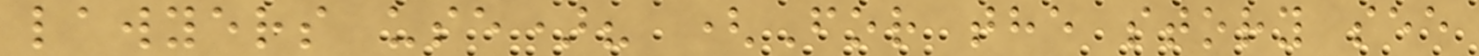lawyers use)? (For the story see
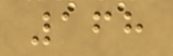168
